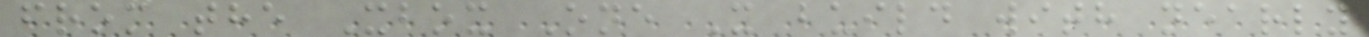from the Xbox One X build with nearly
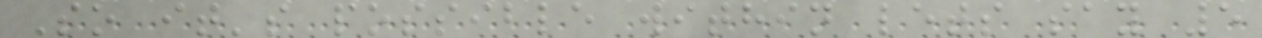So it's possible within lets say 5
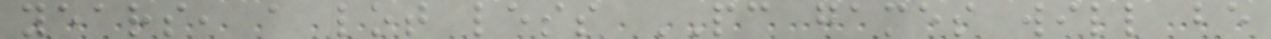years, a lot less PC games will be
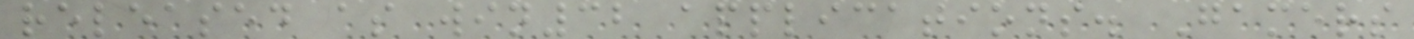released as win32 applications. Gamers
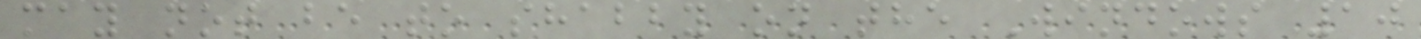may not be to shabby on the Windows 10
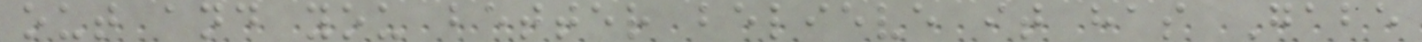out and you better believe it has Gabe
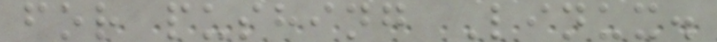for pushing Linux.
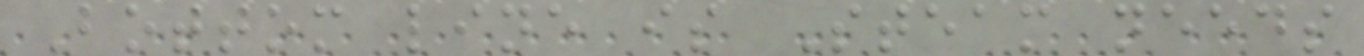Bottom line is Steam needs
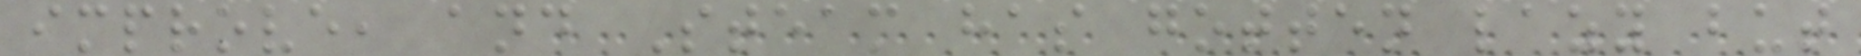improve, and Steam has gotten lazy but
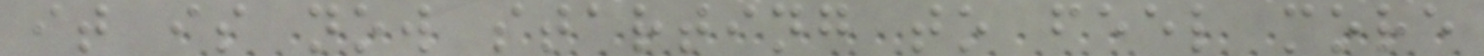it is now starting to feel more
